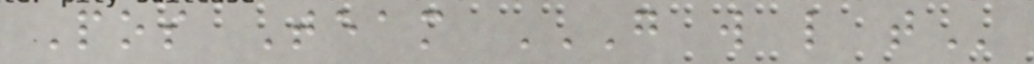Pos Team G W L T
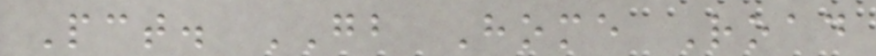Pct. GB Home Road
